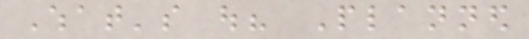What's out? Planned
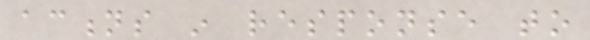actions in response to
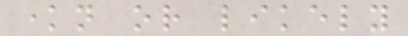known or likely
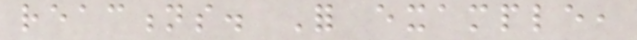reactions. For example,
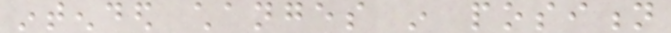intended changes in position
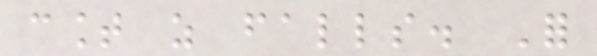count as falls. For
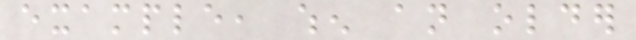example, when an older
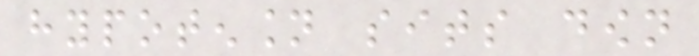hypotension sits down
